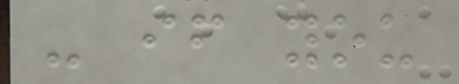- if you
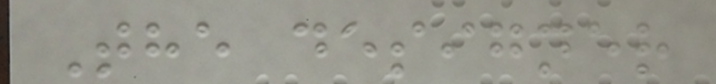The designer
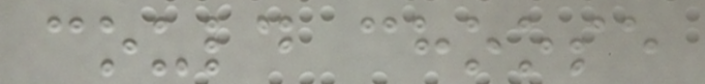could choose
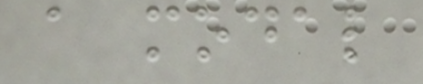a modal
